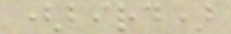(bird)
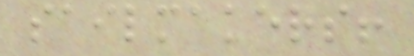sailmakers!
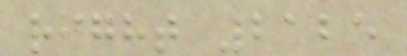right 2125
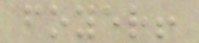foyer!
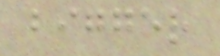bigger
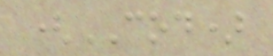(COD)
